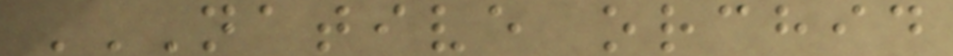NATIVE ORCHID
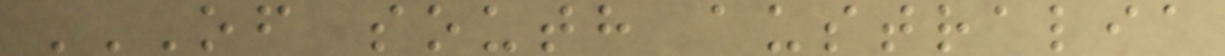OF SOUTH AUSTRALIA
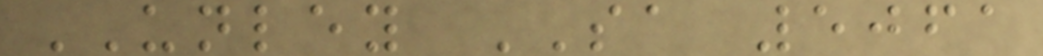UNLEY SA 5061
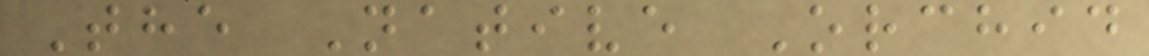The Native Orchid
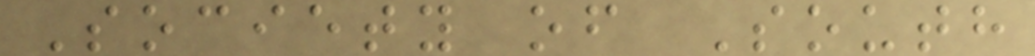Society of South
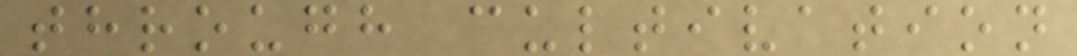through cultivation
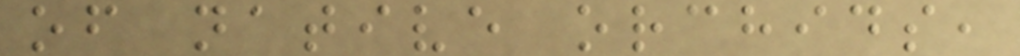of native orchids,
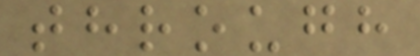through
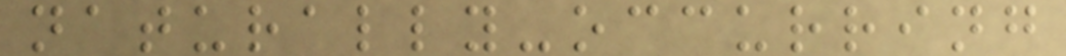naturally-occurring
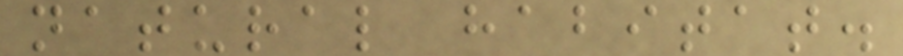natural habitat.
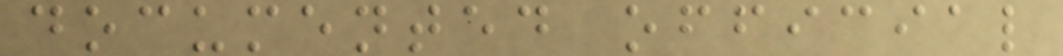documented official
